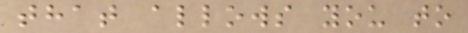that allows you to
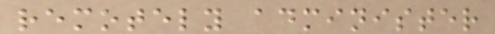remotely administer
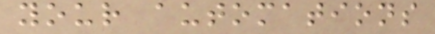your automations
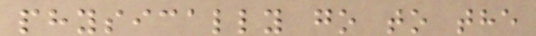physically go to the
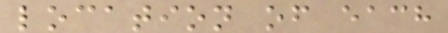location of each
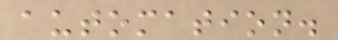automation.
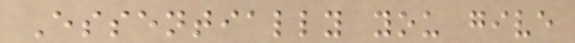Essentially you give
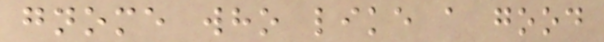gnome who like a good
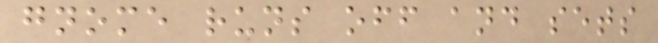gnome runs off and sets
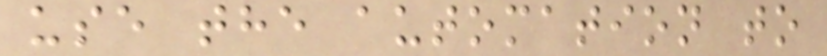use the automation to
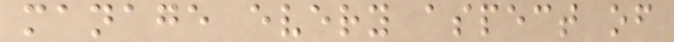manage every aspect of
